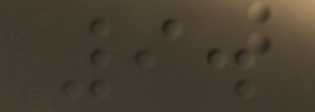9.
